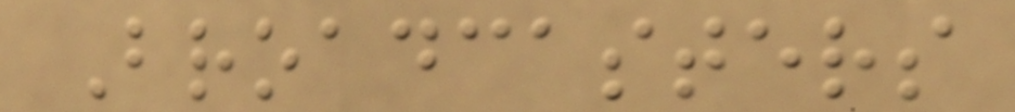Broadcasters
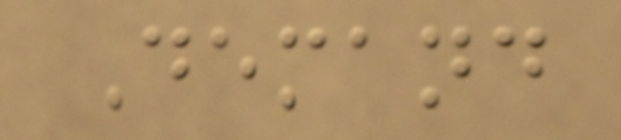Demand
